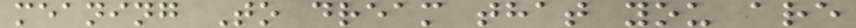meaning To dream that you are
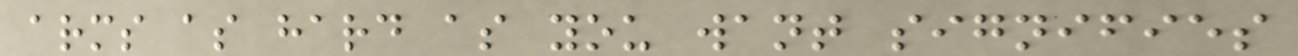arms as hard as you want signifies
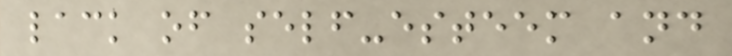lack of self-esteem and
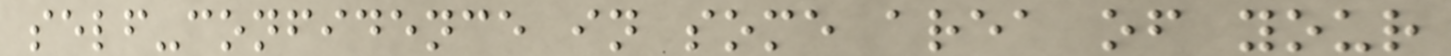self-confidence in some area of your
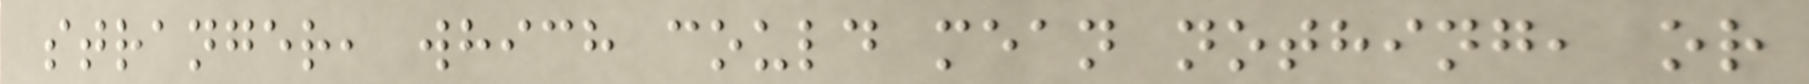stranger, which could mean nothing, or
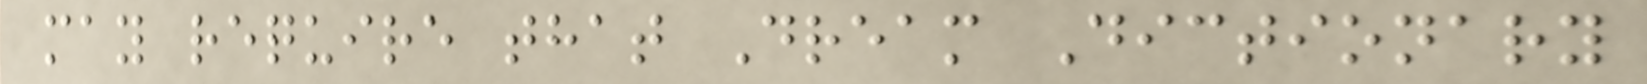may require that Dream Dictionary
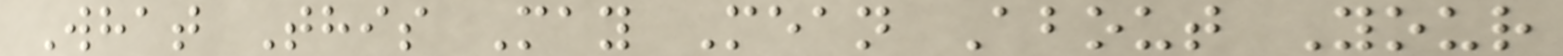What This May Mean About Your
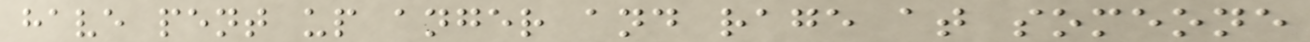have pent up anger and rage at someone
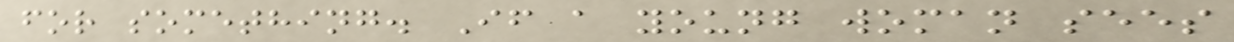for something. If a young woman sees
